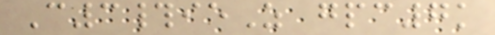C3#ieZ gpc7k
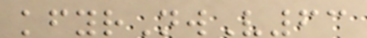kfyrNwV63
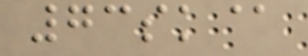73sk@
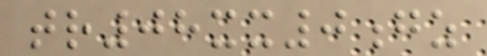tr08xx0gz
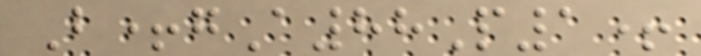B+gA88P1+
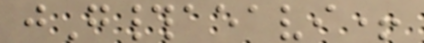jG#aeavi+
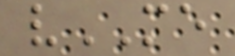vME
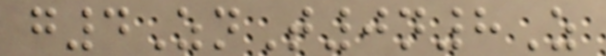g4ZnT0n8Z
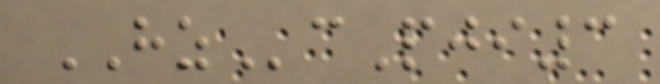HZcPji3
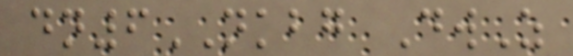dn6NKBG DwZ
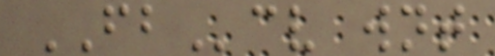FBcv wnt
